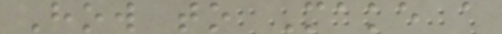How to Make a
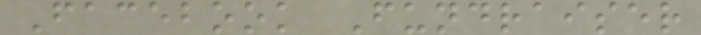Facebook Fundraiser
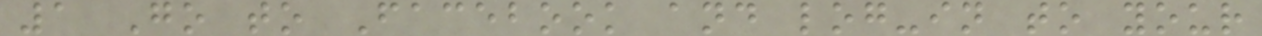1 Go to Facebook and log-in to your
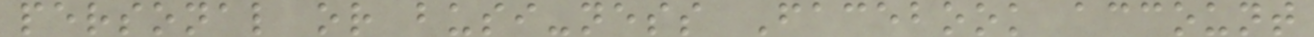personal or busi-ness Facebook account
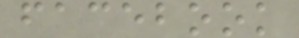facebook
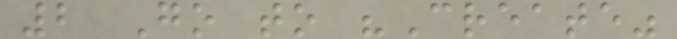2 Go to "Create"
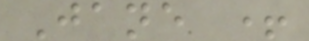Jane +
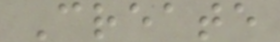Create
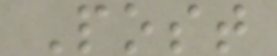Post
